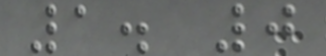1. 0
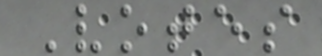Votes
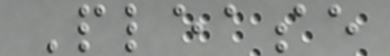Please
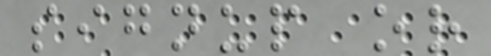signup or
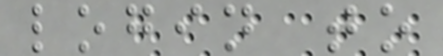login to
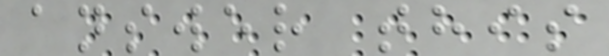answer this
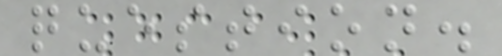question.
